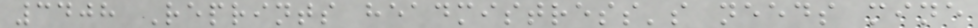3408 Reprints headmistress's needs mine
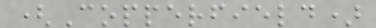(Copperfield)
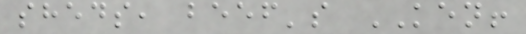sheds, beef's KEN!
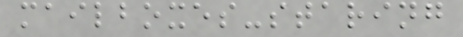mailboxes-staring
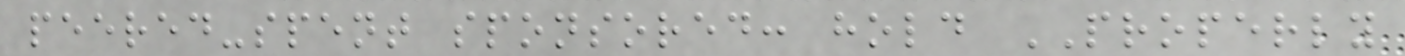peered-spent sponsored: hold PROPERLY
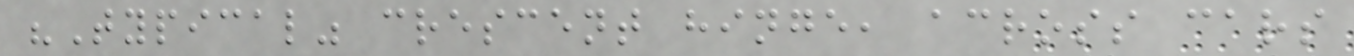"Typical" crescent hinge, across cars
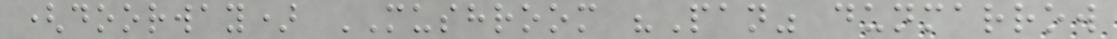(doorway) MUSHROOM "Pan" dunmarrow
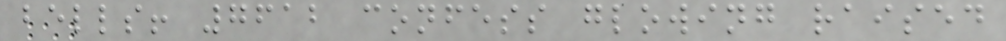bells! 7612 confess glowing raised
